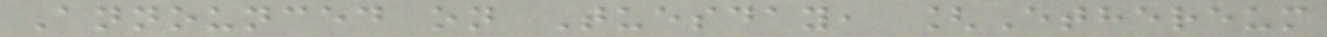Announced on Tuesday, [Ethereum
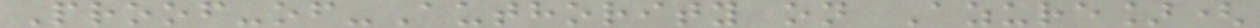Proof-of-Authority on Azure](
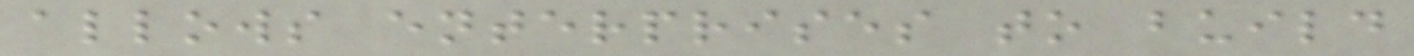allows enterprises to build
